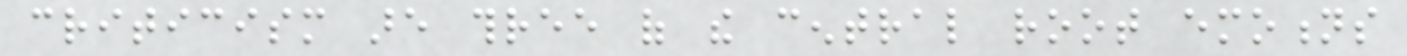criticism are three of the central root emotions
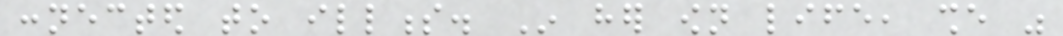connected to illness. In her own life, she was
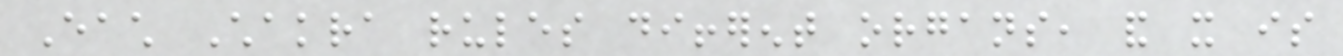Each Chakra rules different organs, and it is
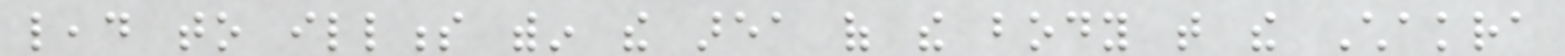lead to illness within the area of the body that the Chakra
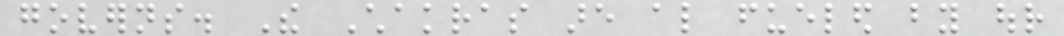governs. The Chakras are also fueled by our
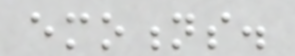emotions.
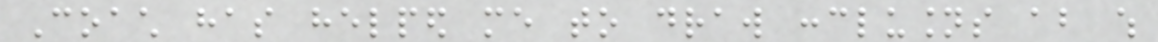Coach has helped me to draw conclusions about which
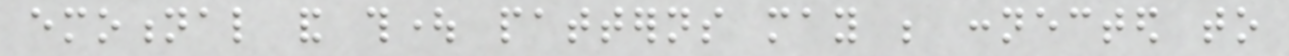emotional and thought patterns may be connected to
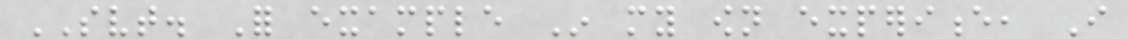SVT. For example In my own experience, I
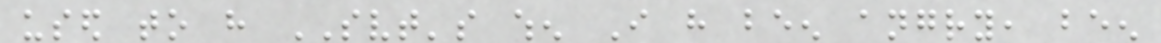used to have SVT's when I have been angry, been
